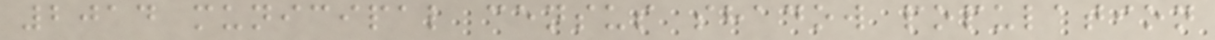2014 municipal census shadow population
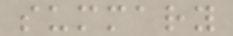summary
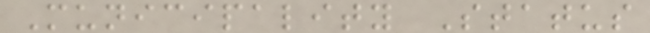Municipality Status
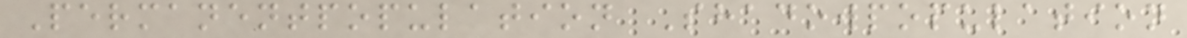Permanentpopulation Shadowpopulation
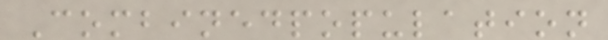Combinedpopulation
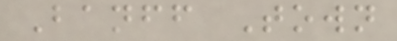Banff Town
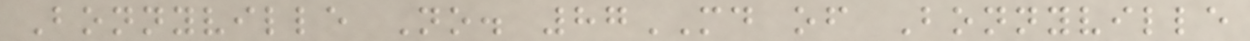Bonnyville No. 87MD of Bonnyville
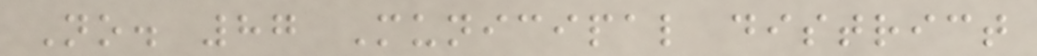No. 87 Municipal district
